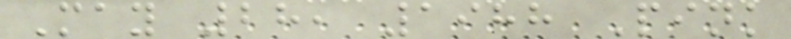May 28, 1988 Pink
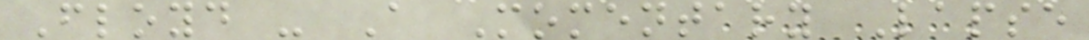Floyd - A Momentary Lapse
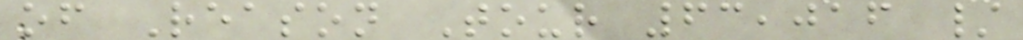of Reason Tour 63,016 /
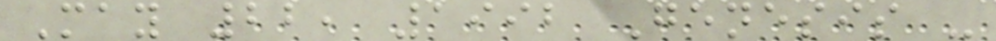May 22, 1992 Genesis -
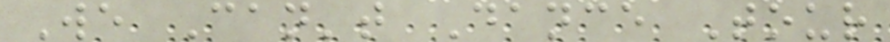We Can't Dance Tour
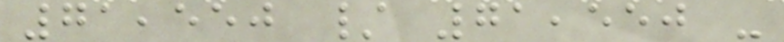71,550 / 71,550 -
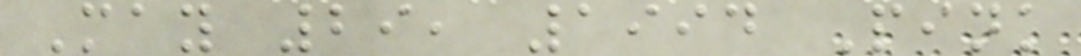May 29, 1994 Pink
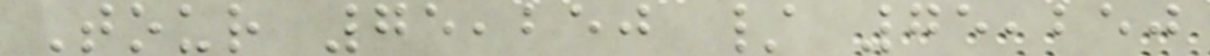Tour 75,250 / 75,250
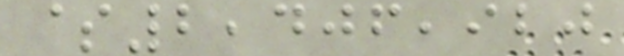$2,406,920
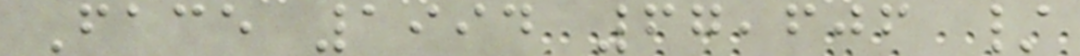Face 1994 67,606 /
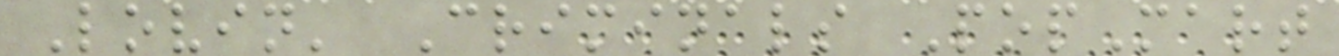Lovin' Criminals PopMart
